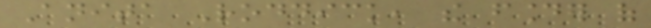Anita Roddick, the founder of
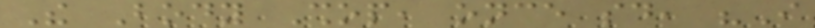The Body Shop, once said, "I
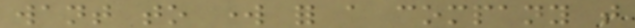want to work for a company that
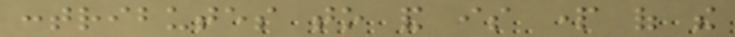contributes to and is part of the
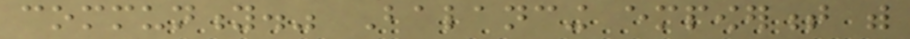community." Balancing empowerment with
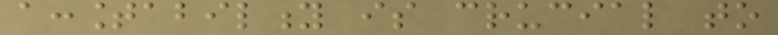accountability is crucial to
